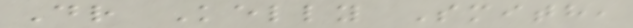Dr Kelly Smith,
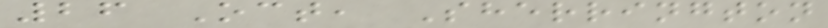26 Oct, Sherrington
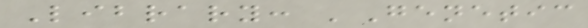Library: 'Genetic
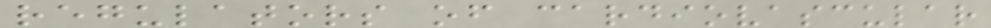regulators of cardiovascular
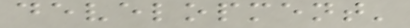development'
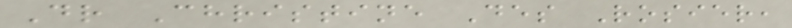Dr Christine Des Rosier,
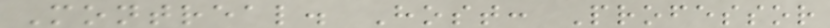Montreal. Host: Professor
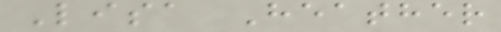Lisa Heather
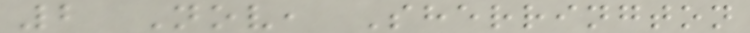2 Nov, Sherrington
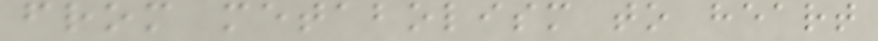from metabolism to heart
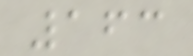163
